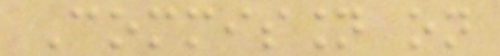Commission on
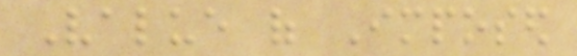Value of Imposed
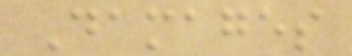Damages
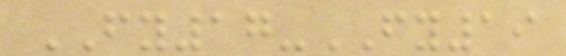FY17-FY19
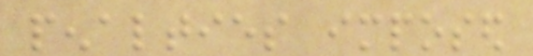penalties imposed
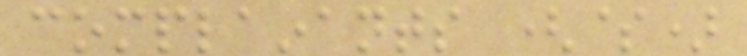complainants ($)
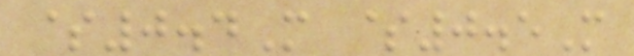$0.4M $0.5M
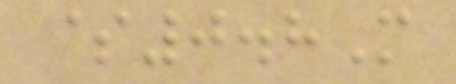$0.8M
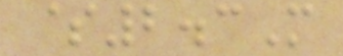$2.3M
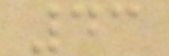43
